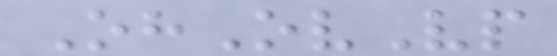OhOvVp
